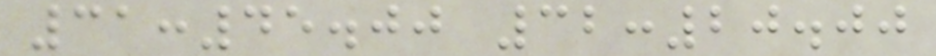31:45.00 32:20.00
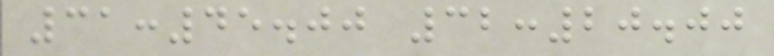31:45.00 32:20.00
